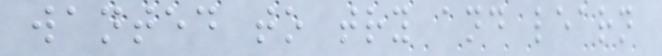wanted to try and learn
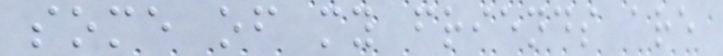some of my friends are
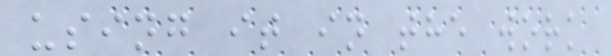using it in the work
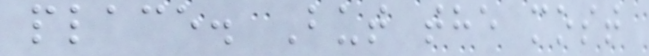place. But the most
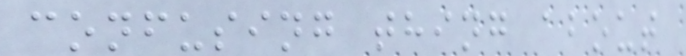confusing thing about
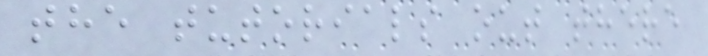the tutorials out there
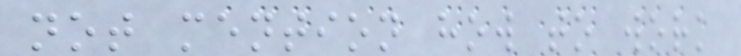not mention how to work
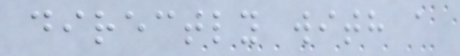directly with a
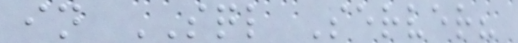in SQL Server?
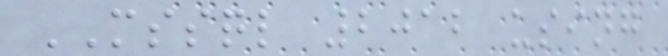MSSQL 2012 using
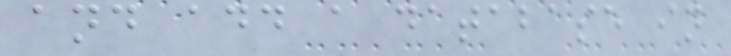and add a database in
